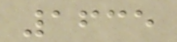1635
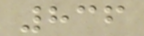836
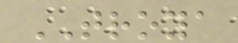TROYA
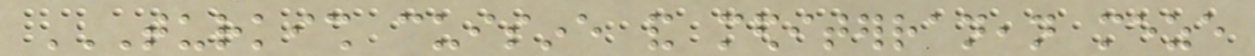TURKISH CUISINE AND MEDITERRANEAN MEZE
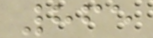865
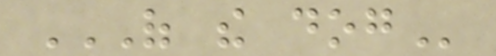OF THE DOG
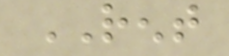RENT
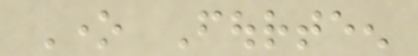One Fourteen
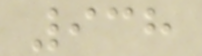938
